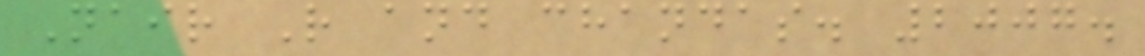Nair R and chandas. 2007.
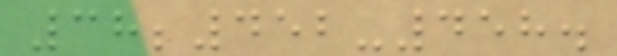38;452-458.
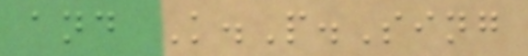and K.P.Sing
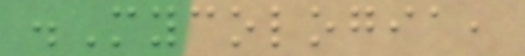.Mycologia,
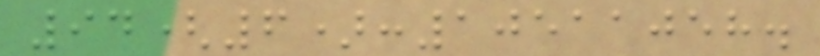94(6):10511058.
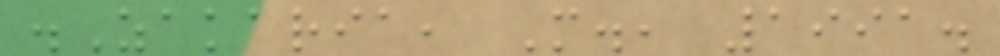.Zakaria, M., 1991.
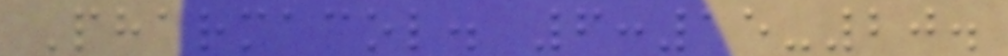Pharmacol. 6:15-20.
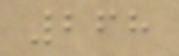268
